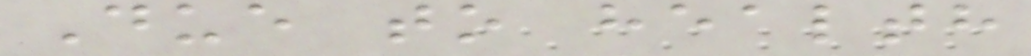Due to health
